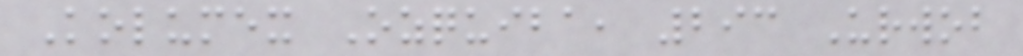Kolumex Ozquiba, 293 Urwob
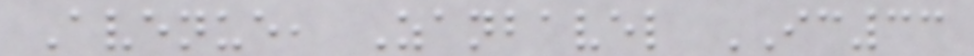Avenue, Zanbavel IC33
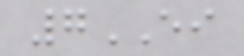7EI
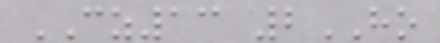CZ13 2HO
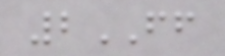2FF
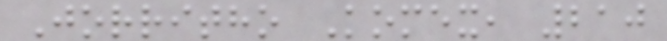Jorritho Komex, 210
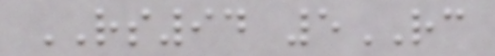RS94 5RC
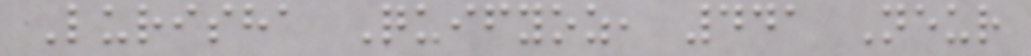Lurisha Quifyoz, 441 Neur
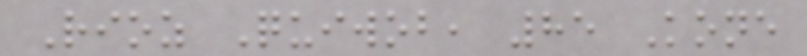Rioz Quiwob, 85 Kone
